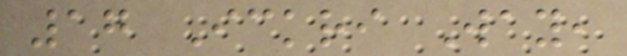17 Ickri Way,
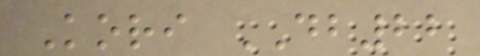Kori DB22
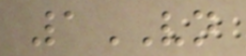1VN
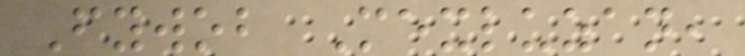Fywob Mexluzan,
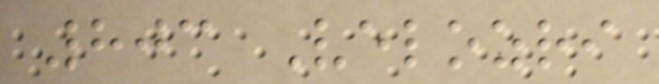803 Velozri
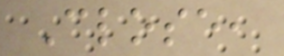Close,
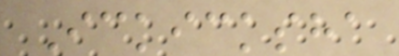Ickicksha
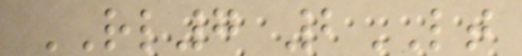RL7 2LT
